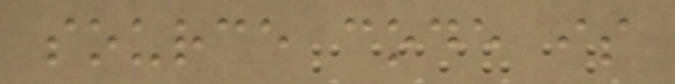source code is
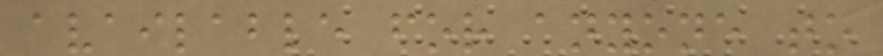available for anyone to
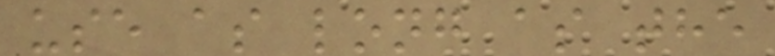use as long as the
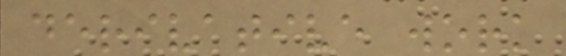derivative work
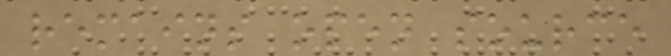remains open source
